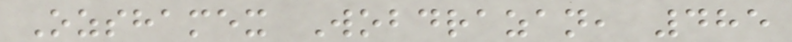Ozshamex Wobdrazan, 485
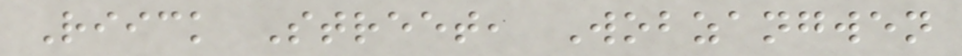Riick Street, Wobzangwen
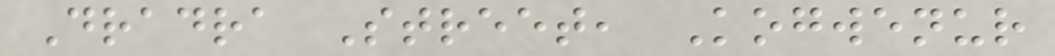Dradra Street, Kogwenur
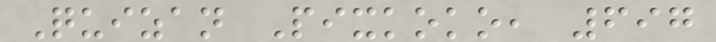Quizan Pixkoko, 697
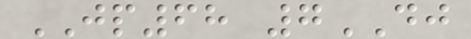JP68 7DJ
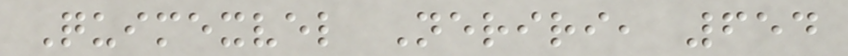Quimexvel Neriri, 654
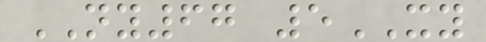NY67 5XY
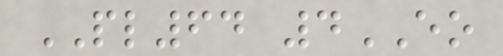PL64 4EO
